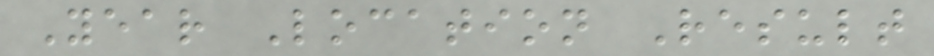Year Location Result
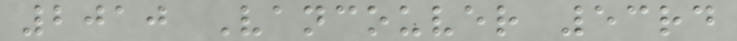2010 Vancouver 53rd
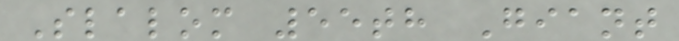Slalom 55th Giant
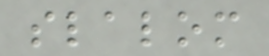slalom
